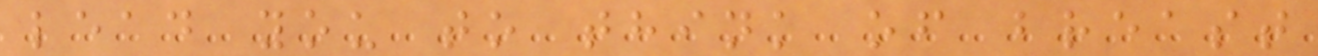lead you to think of breast
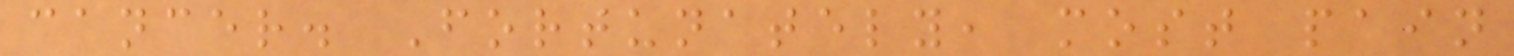cancer. Fortunately, most pain
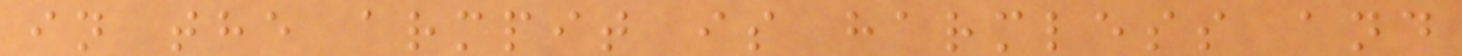in the armpit is harmless and
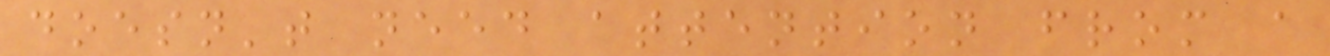doesn't need attention from a
